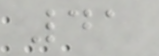41
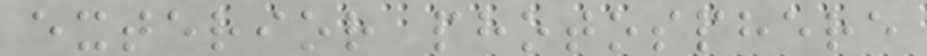exterior photosphere
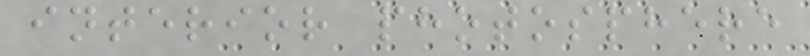interior photosphere
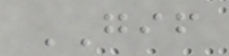GIF
